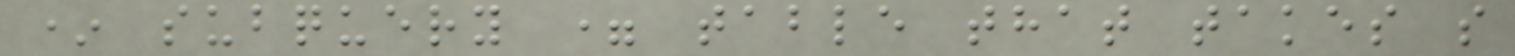* subquery = table that takes s
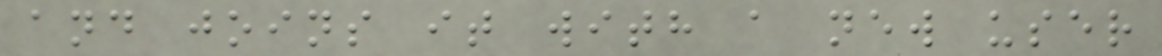and joins it with a new user
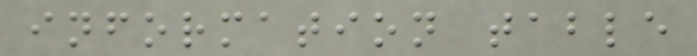information table
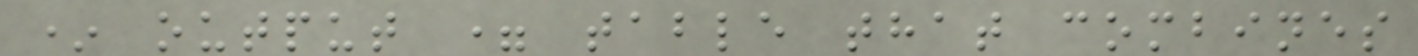* output = table that combines
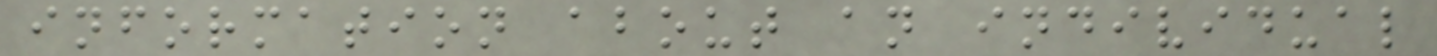information about an individual
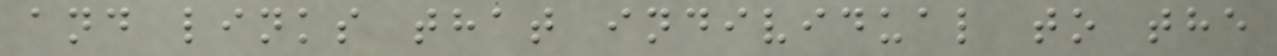and links that individual to the
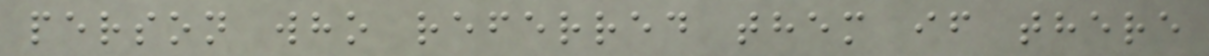person who referred them if there
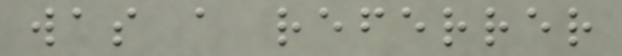was a referrer
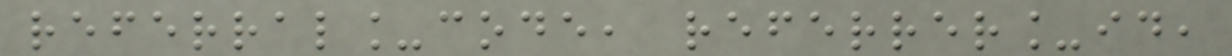referral_code, referrer_id,
